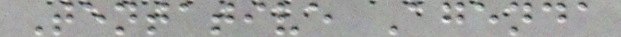Tentative Agenda
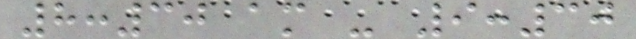8:30 am - 9:30
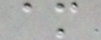am
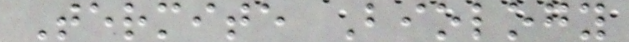Termite Biology
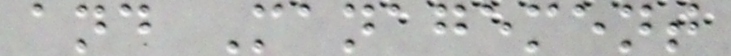and Management
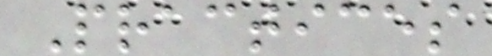Practices
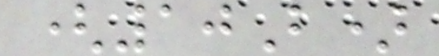(10B)
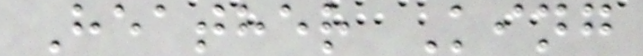Heather King
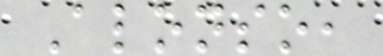Alonso,
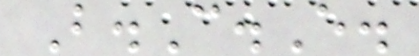B.C.E.
